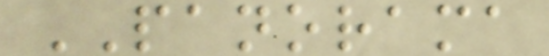PANORAMA
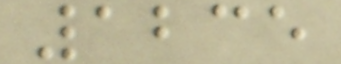1235
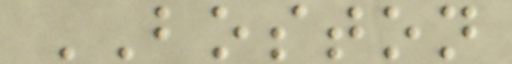BOSTON
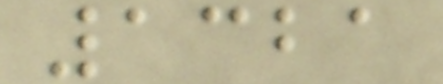1321
